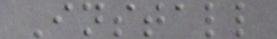Install
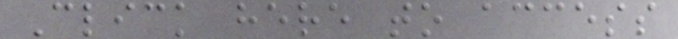Click here to access
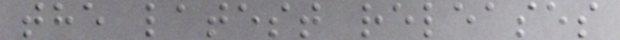the latest releases
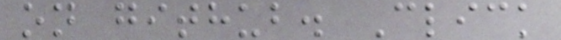on github. Click
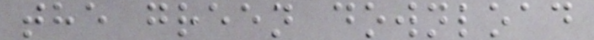the green download
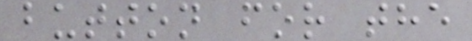button for the
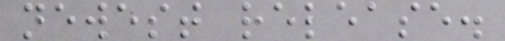newest release.
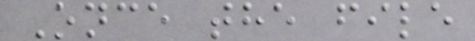Once the file
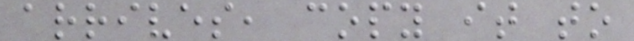arrives, copy it to
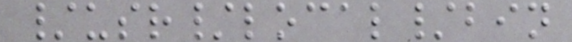/usr/local/bin
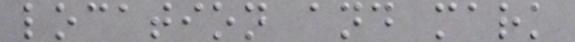location and mark
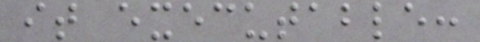it executable:
